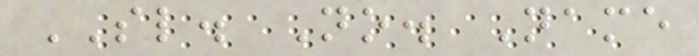SL. No. Name
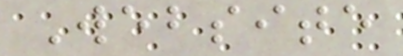Website
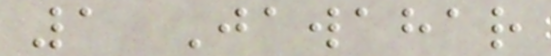1 Jawahar
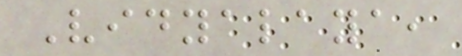Vidyalaya,
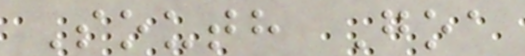South Goa
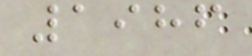1986
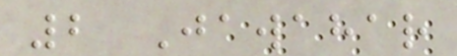2 Jawahar
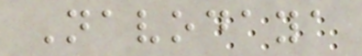Navodaya
